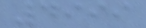4999
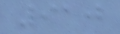910
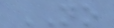NO
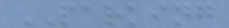PARKING
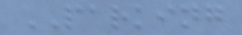PARKING
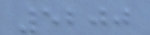5200
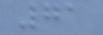71
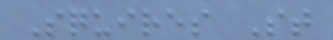Squires St
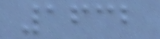1632
